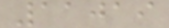11019
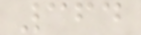364
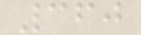360
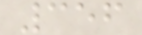356
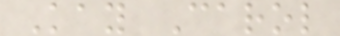Kay Carol
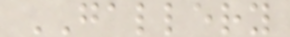GALLERY
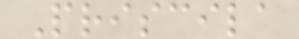Priscila
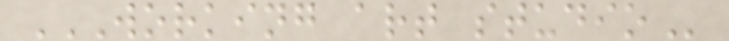WORKING ART STUDIO
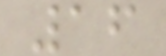16
